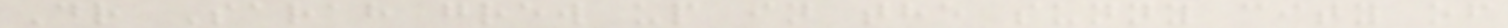Dr Sarah grew up in the sunny city of
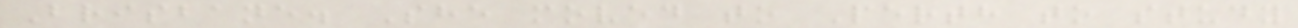Brisbane. She moved to Perth to study
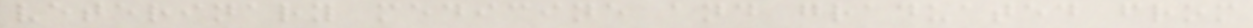veterinary medicine and graduated from
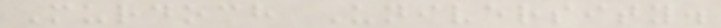Murdoch University.
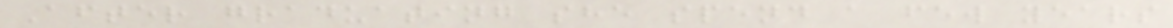After graduating she spend a few years
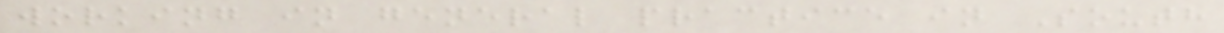working in general practice in South
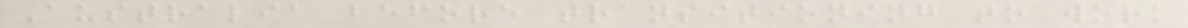Australia before transitioning to work
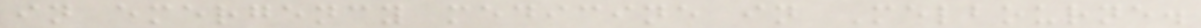in emergency medicine in Melbourne.
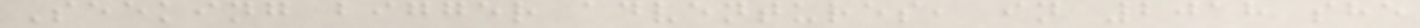Seeking bigger adventures, in 2018 she
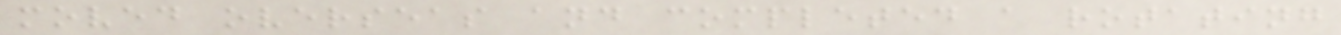moved overseas and completed a rotating
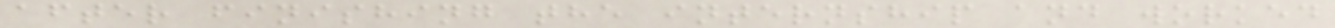after finishing the internship and worked
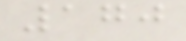170
